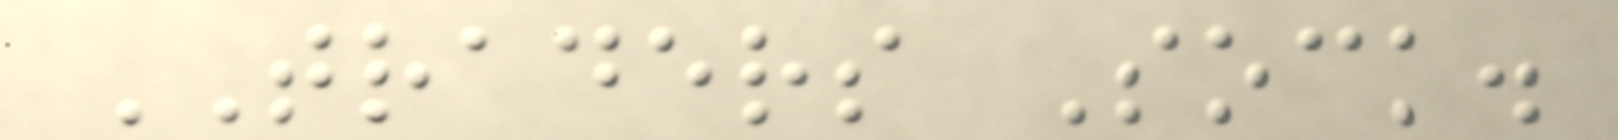TRADERS Sock.
